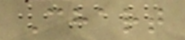Chart
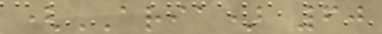(ARIA) 60
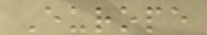Europe
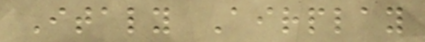Italy Airplay
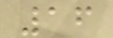16
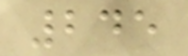245
